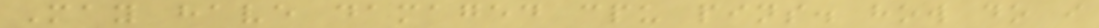May have damaged cpu pins. how do i
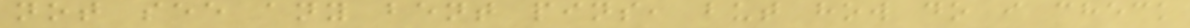not see any bent pins, but how do i check
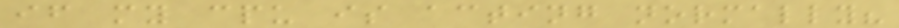if my cpu is acting normally?
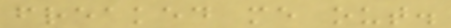freaked me out.
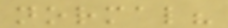normal?
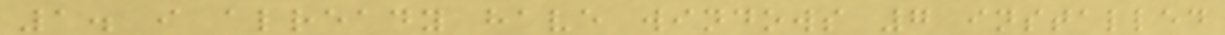1. i already have windows 7 installed
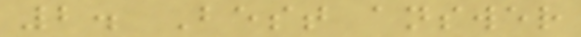2. Best answer
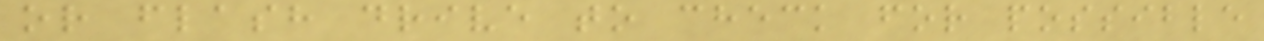or flash drive to check for possible
